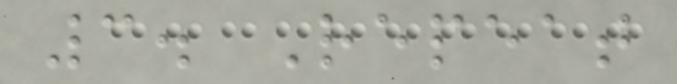3. Repeat
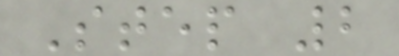Step 2
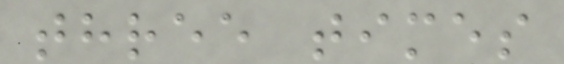three times
